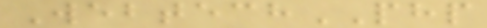WebtechPHP
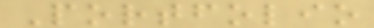Portfolio
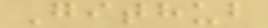Github
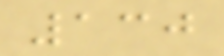130
